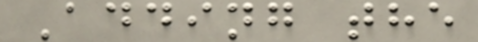Adding the
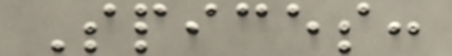Spices:
